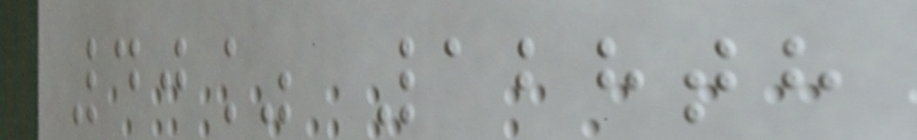40% 128th
